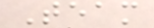Team
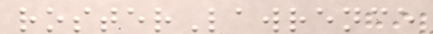rosterLawrence
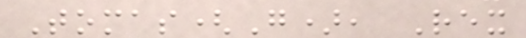Tomas(G), Rex
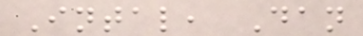Intal, Dan
